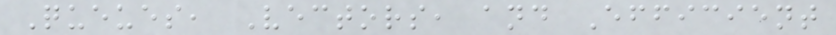Queues, Vectors, and Efficient
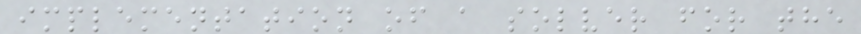implementation of a solver for the
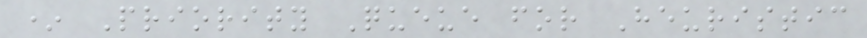* Priority Queue for Heuristic
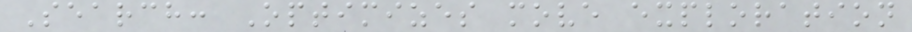Search: Optimizes move exploration
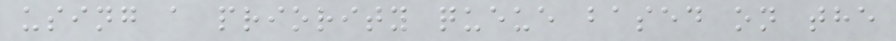using a priority queue based on the
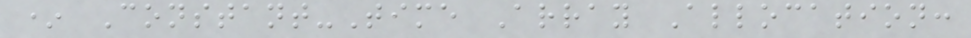* Constant-Time Array Allocation:
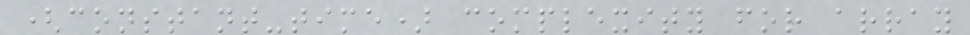(constant-time) complexity for array
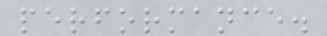performance.
